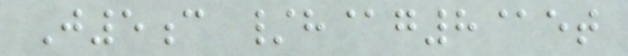J5c /h@g8@et
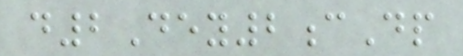d2Dey2cDp
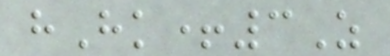hHk+3Z
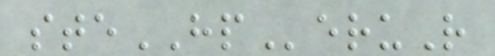steHPeruR
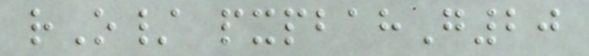rO/ pxpbahG20
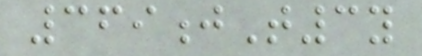369jT3y
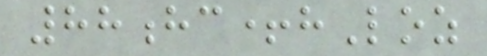88hc+hLoz
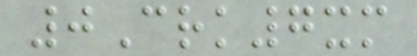0Crk7xm
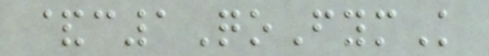&c1QoFymK
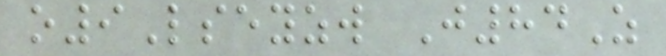o9Lseyzw J84Z
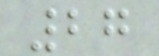27
